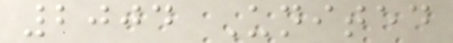2004 United
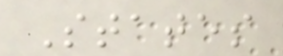States
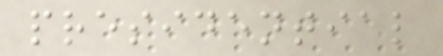presidential
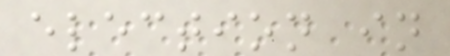election in
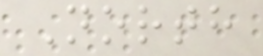North
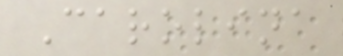Carolina
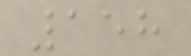158
